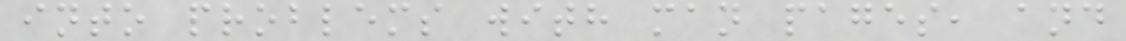into problems with man pages, and
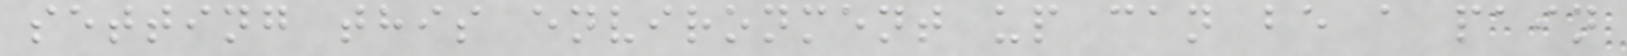setting this environment up can be a pain
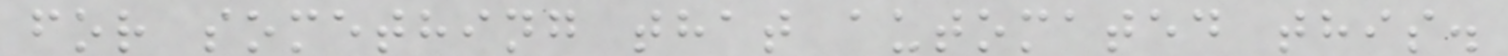for something that automated this.
